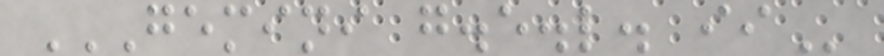GEMINI G.E.L. II
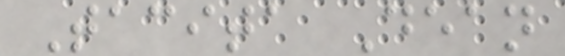Tacita Dean
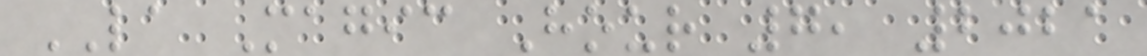LA Magic Hour 7, 2021
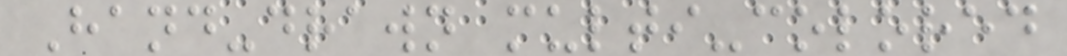Hand-drawn multi-colored
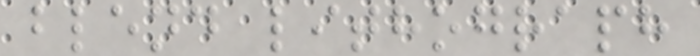blend lithograph
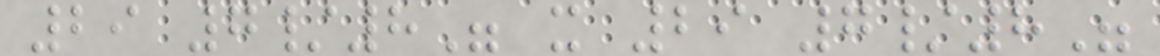29 7/8" x 29 7/8"
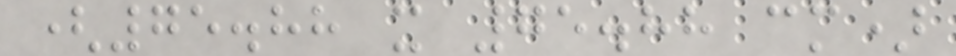(75.88 x 75.88 cm)
